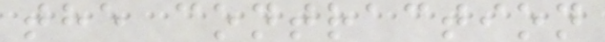the contraction
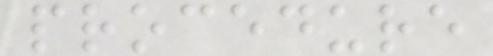procedure
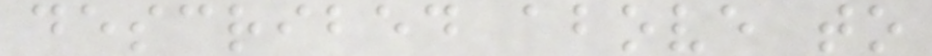described above to
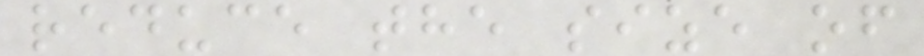reduce the size of
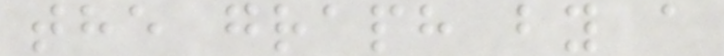the graph by a
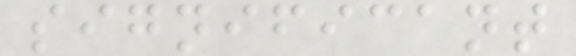significant
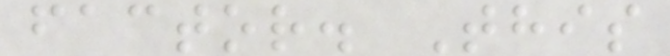factor. This
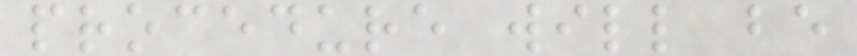procedure will be
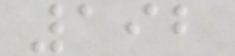192
